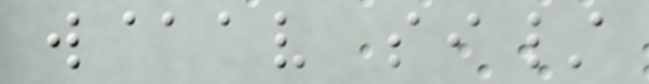w@av si/
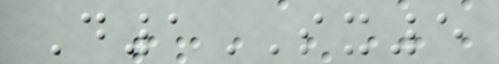D1SX5
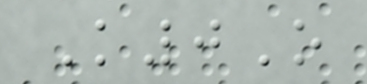K0O
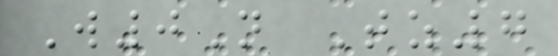W0N Tz7
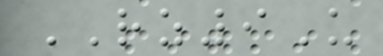RZ9U
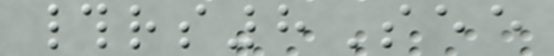#rs8See
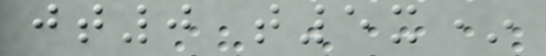jt0 t5x*
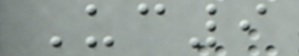Uc9
